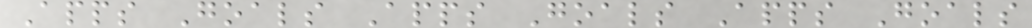Apps Goals Apps Goals Apps Goals
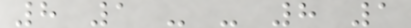8 1 - - 8 1
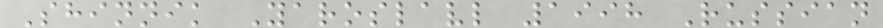Shinnik Yaroslavl 1998 Russian
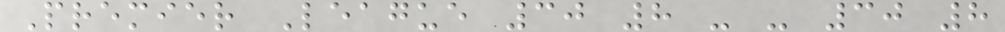Premier League 30 8 - - 30 8
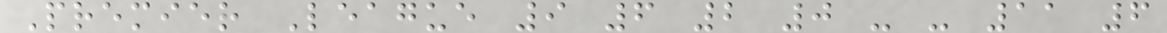Premier League 9 6 2 0 - - 11 6
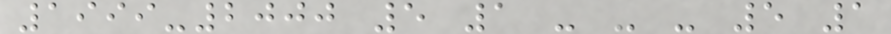1999-2000 5 1 - - - 5 1
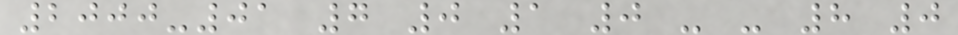2000-01 7 0 1 0 - - 8 0
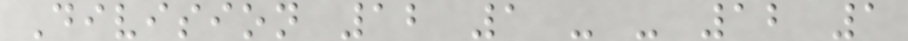Division 12 1 - - 12 1
